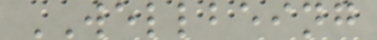WELLBEING
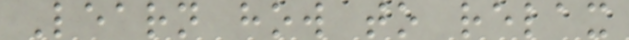Learn how to relax
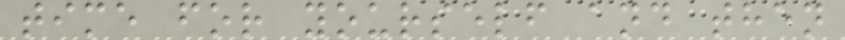time for yourself and then
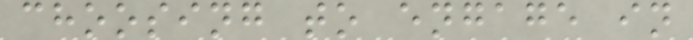choosing to engage in
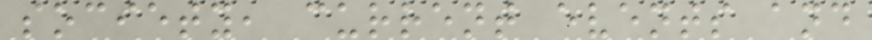society, current events and
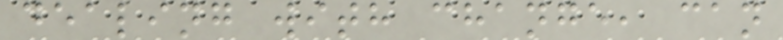dealing with change, can
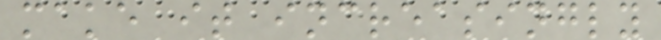make it increasingly
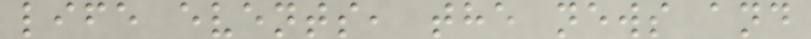life events, the news and
